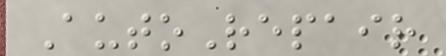AutoRepair
